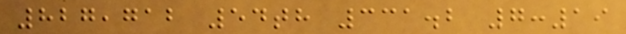827,712 54th 331.2 7:19
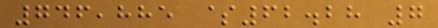746,885 $62.28 7
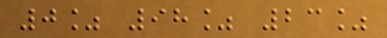0% 98% 23%
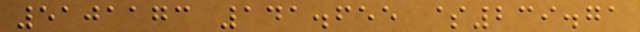5101173 141.655 $239.71
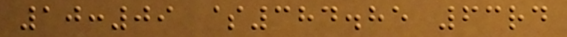10:09 $384.85 63rd
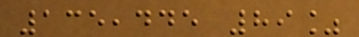135,445 89%
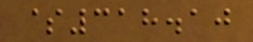$318.10
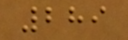289
